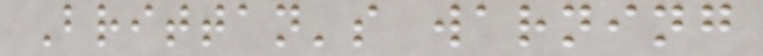Brittan's warning
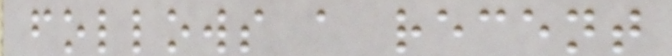follows a recent
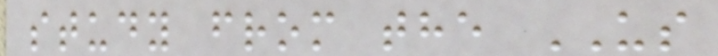study from the US
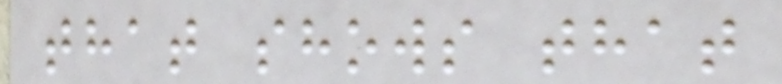that shows that
